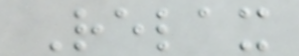Relax
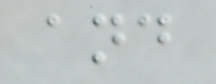and
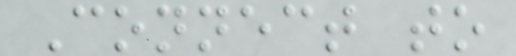Connect to
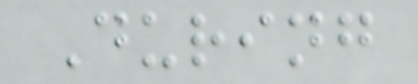During
